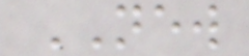NEW
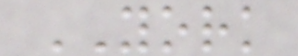YORK
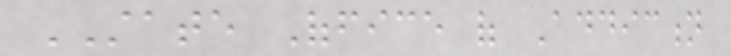STATE Office of Addiction
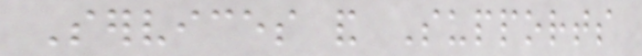Services and Supports
